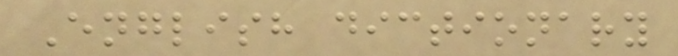English dictionary
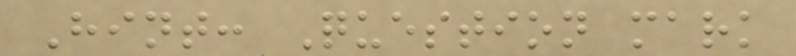Hint: Question mark
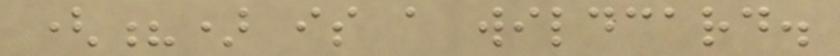(?) is a wildcard.
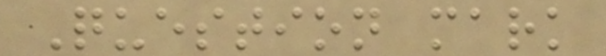Question mark
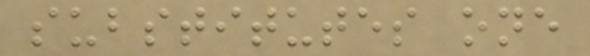substitutes one
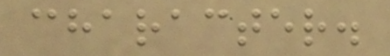character.
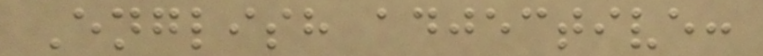English adjective:
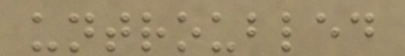untroubled
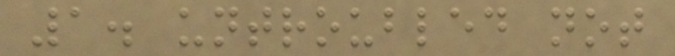1. untroubled not
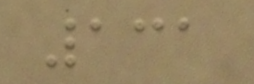131
